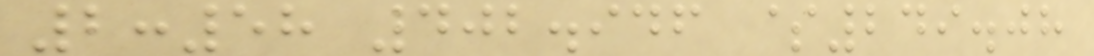2:58 402.946 $249.08
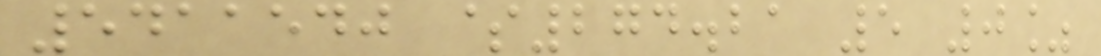5411540 $274.21 5 0%
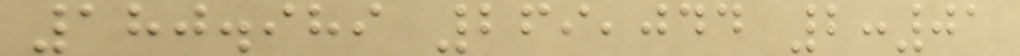180.989 269,044 2:01
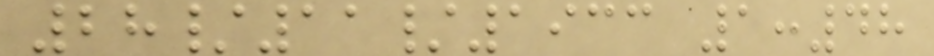28/11/1933 1:48
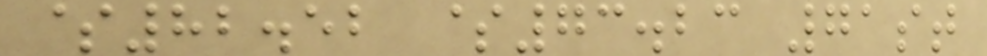$82.52 $73.23 71st
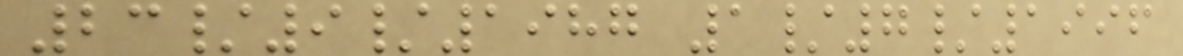23/9/1987 1/7/1996
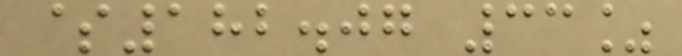$182.07 33%
